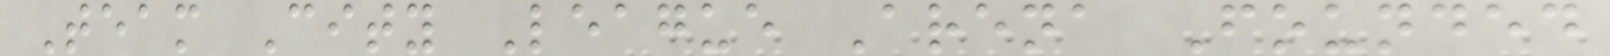Team City League Arena Founded
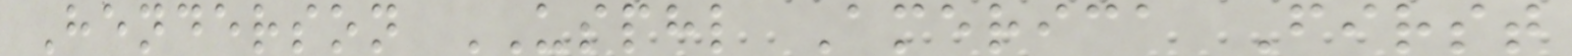Henderson USPHL America First
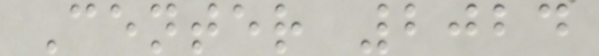Center 2024
